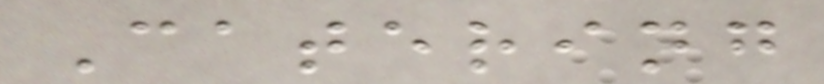Catering
